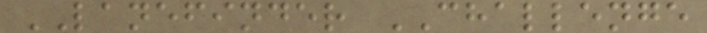LANEFINDER CHALLENGE
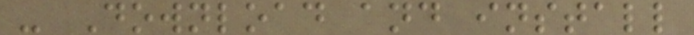- Download and install
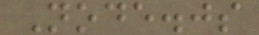Node.js
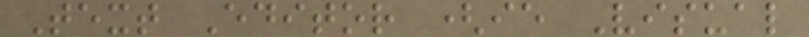Text Editor (ie Visual
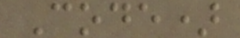Code)
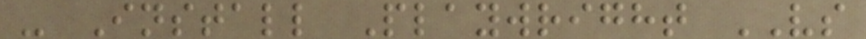- Install Playwright VS
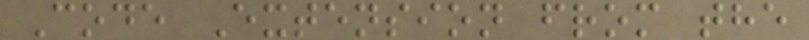Code Extension from the
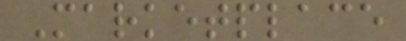Marketplace
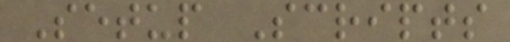Setup Scripts
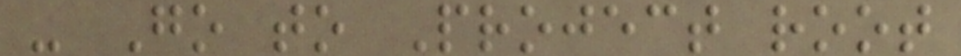- Go to Project root
